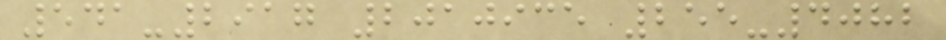541-2917 2010935 255-4082
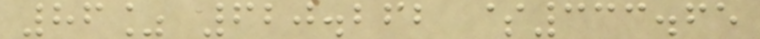86% 620.262 $333.65
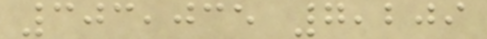303,035 7,209
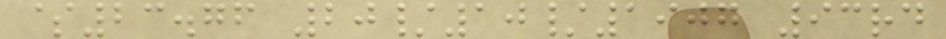$23.76 20/10/1907 93rd
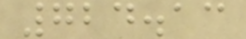724.13
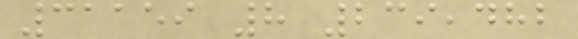31159 8 239,482
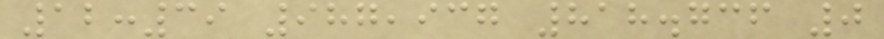12:39 987,937 818.736 0
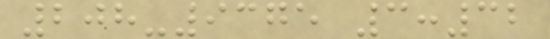208-9375 3:32
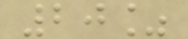20%
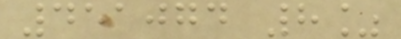451074 8%
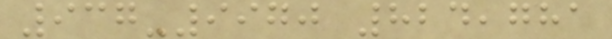937-9970 824,781
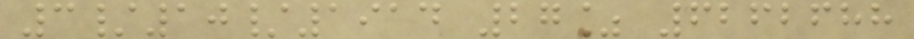3/10/1914 27% 6262688
